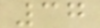37
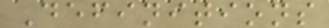Definitions
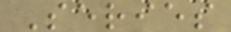Series
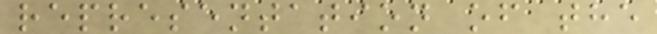representation of the
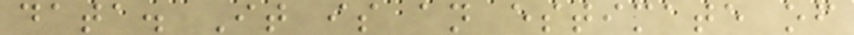data. It is an estimate of
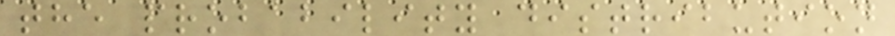the probability distribution
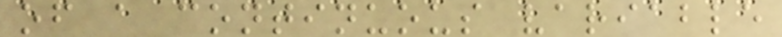of a continuous variable
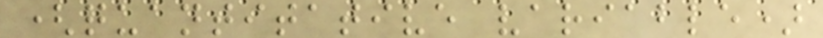(quantitative variable)
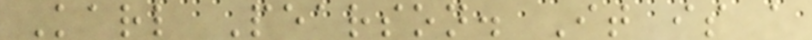Karl Pearson. It is a
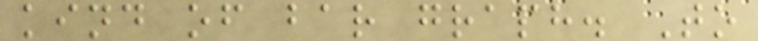kind of bar graph. To
